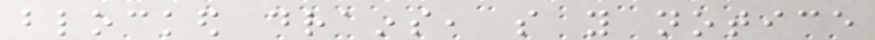blocked drains, so you notice
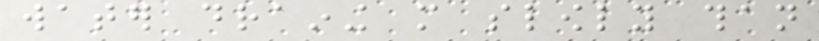water draining more slowly than
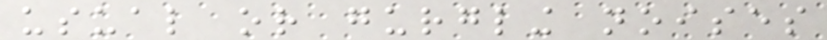usual or gurgling noises
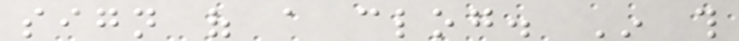sign of a clog. In this
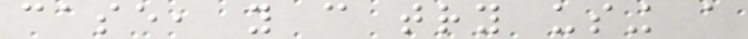case, you can try using a
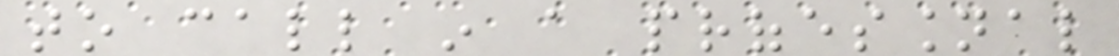to call in a professional
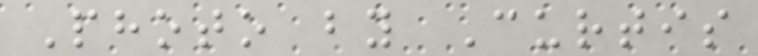Photo by Curtis
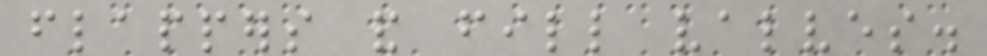flappers and fill valves.
